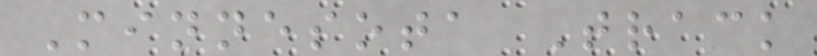Minnesota Track
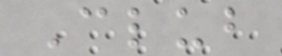Club
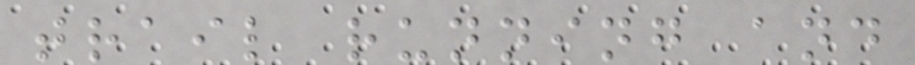trail running and
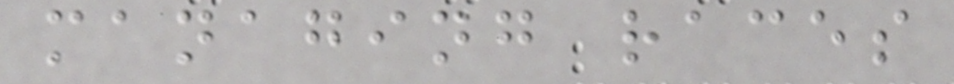managing races
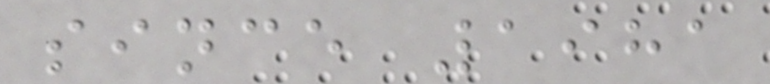since 1981
